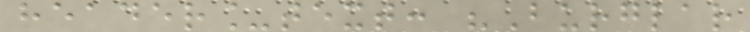header_text: "Burglar
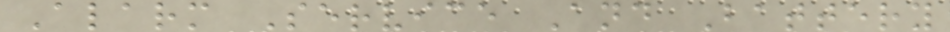Alarm Service And Battery
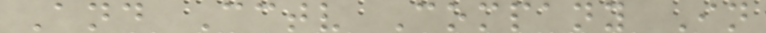And Cctv Company In
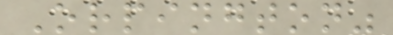Orpington"
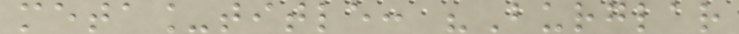meta_title: "Burglar
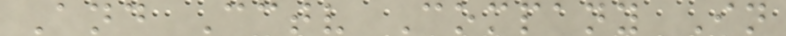And Cctv Company In
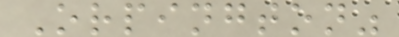Orpington"
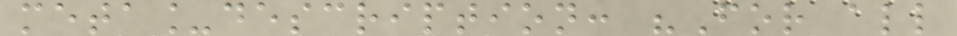meta_description: "For all
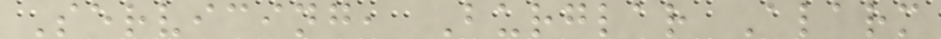Servicing, Burglar Alarm
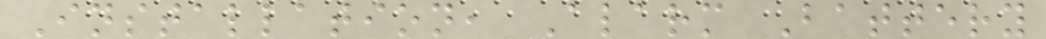Installation, Alarm Battery
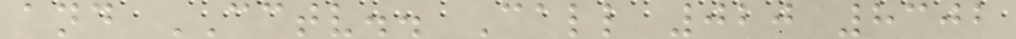and CCTV.. Call 020 8302
